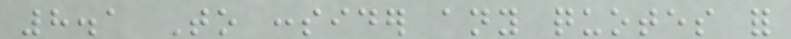8.1 To consider any quotes for
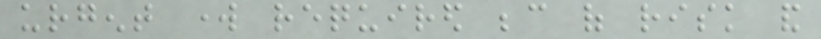urgent work required because of risk and
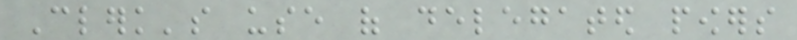Clerk's use of delegated powers
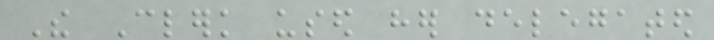The Clerk used her delegated
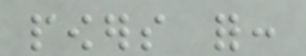powers for:
